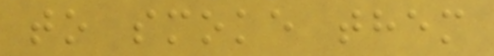to smoke them
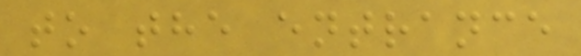to the entrance
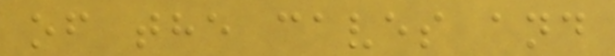of the caves and
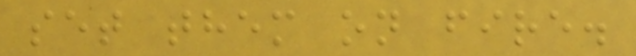set them on fire.
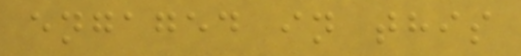engaged in this
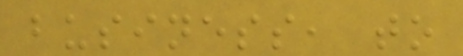business, to
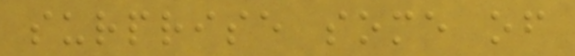surprise some of
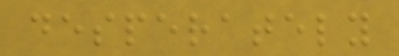desperately
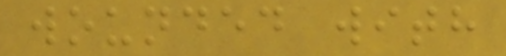wounded with
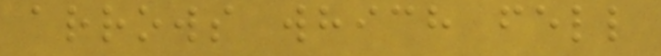arrows which fell
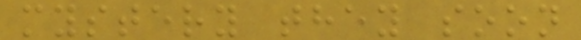mystery they soon
